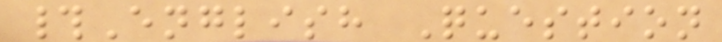#English Question
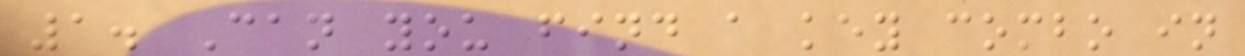1. Can you find a key combo in
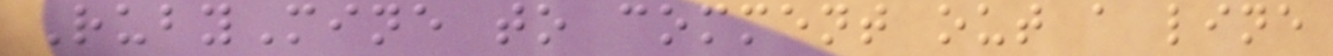RubyMine to comment out a line
